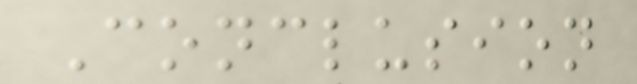Conclusion
